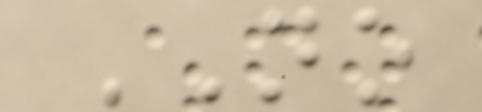NO
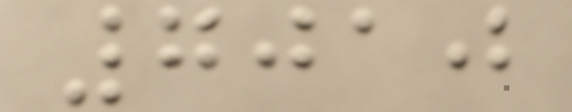7010
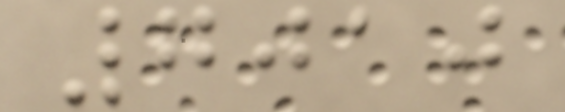7010
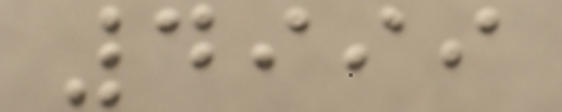4999
